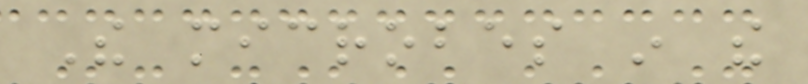The microbes in the
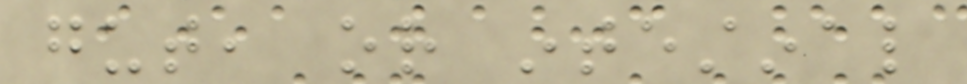gut, or intestinal
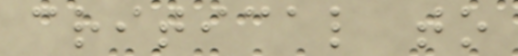critical to
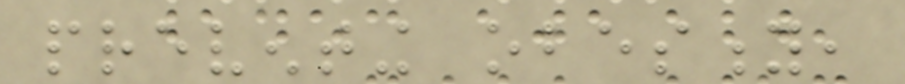preventing obesity,
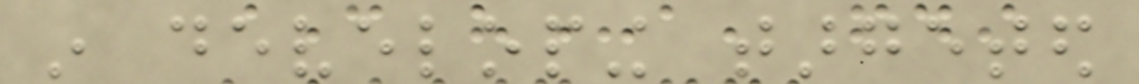in developing targeted
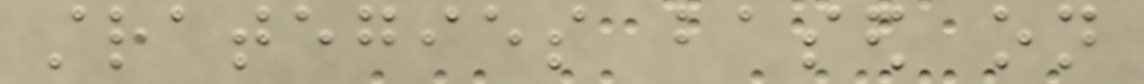strategies based on
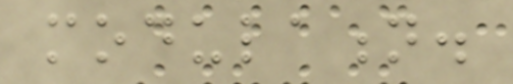modulation.
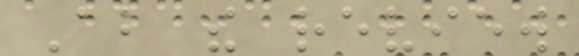About the review
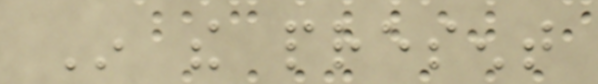In the present
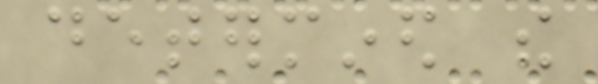determined the
